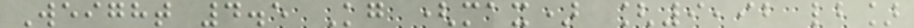Weight 4.5 Kg (max) [9,92 lb]
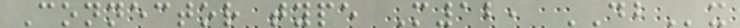Connector type M12, DBx
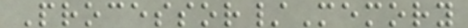Processor/Memory
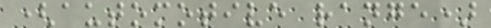(automotive range)
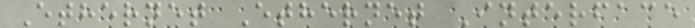Ethernet Ethernet Interface
